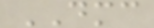DMC
